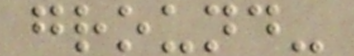ground-
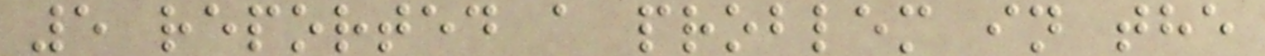5 reported a problem in the
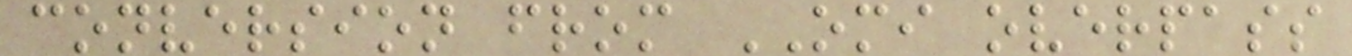conversion from OMI overpass
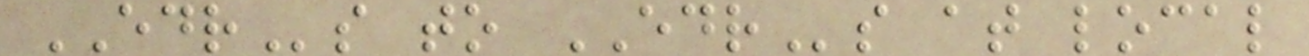EDRs to EDRs at local
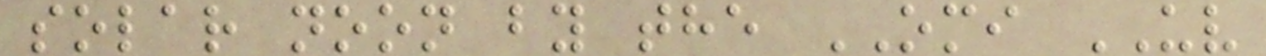solar noon by the OMI UV
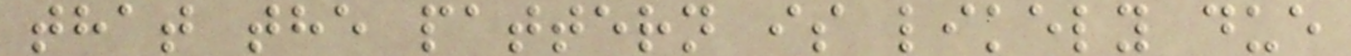that the pattern is likely due
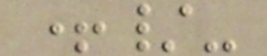+/-
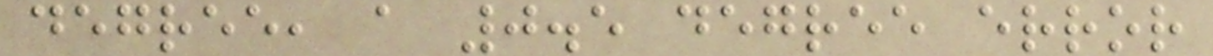degree, a 0.5 degree error
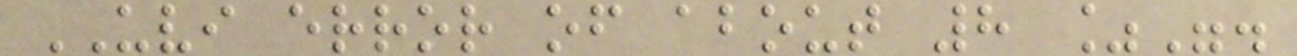UVI error of about 8 %".
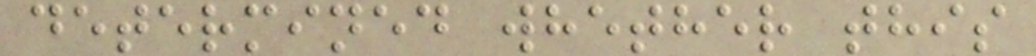determined whether this
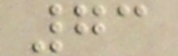73
